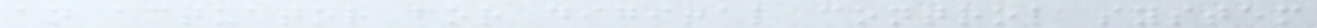an actuator for digital control system
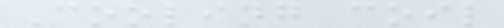Cooling coil
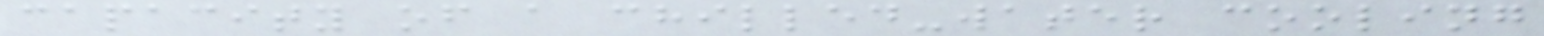capacity of a chilled-water cooling
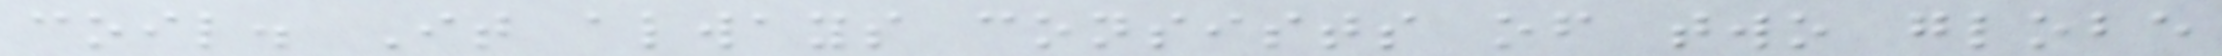coil. It always consists of two globe
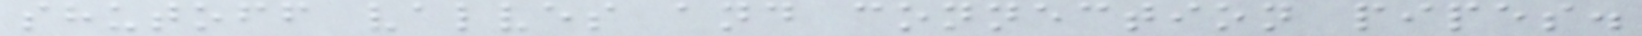shutoff valves and connection pipes.
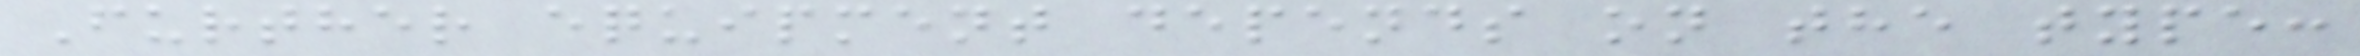Further equipment depends on the type:
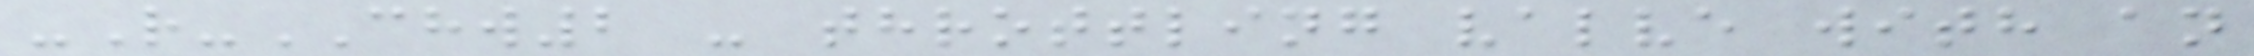-R-CHW2 - throttling valve with an
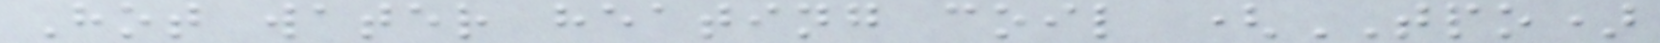Hot water heating coil (TPO)
